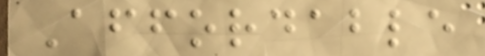Affordable
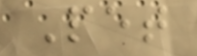Pet
